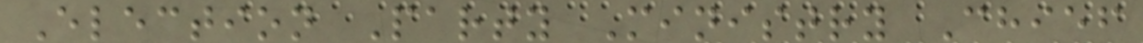Election Party Ministry Chief
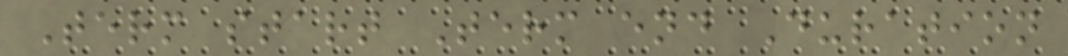Term start Term end Duration
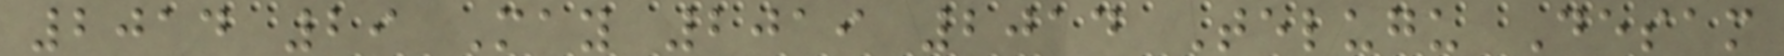2014 29 May 2019 2014 Telugu Desam
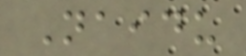Naidu
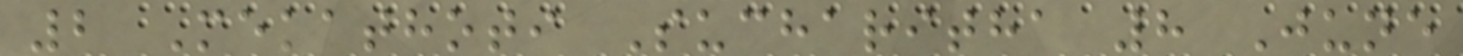2 Mekathoti Sucharitha 8 June
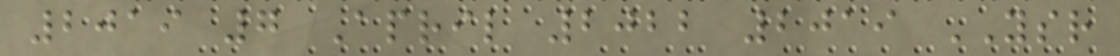2019 7 April 2022 2019 YSR
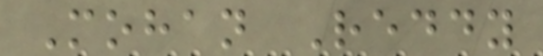Mohan Reddy
